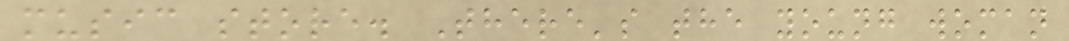music store. There's the young woman
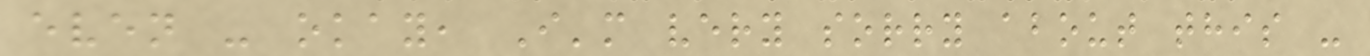even - okay, I'm very sorry about this -
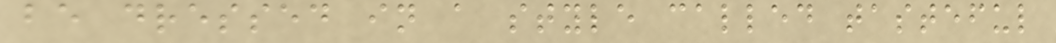be dressed in a style called tasteful
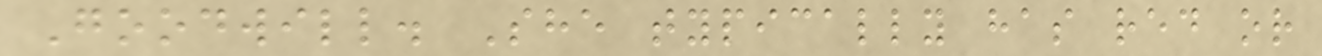Goodwill. She typically has red or
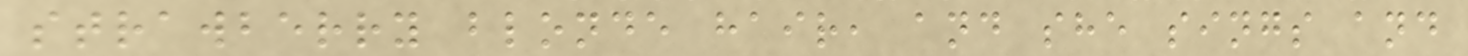strawberry blonde hair, and she sings and
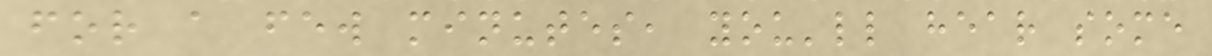for a few minutes, you'll hear some
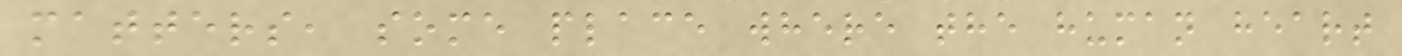matters, some place where the human heart
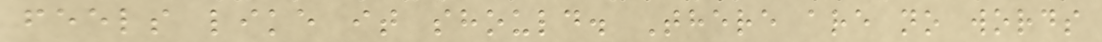feels like it should. There are no words
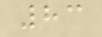83
